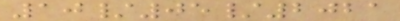10/05/2021
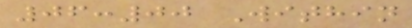06:00 Within
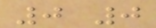0 0
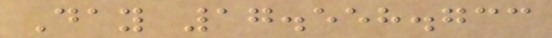Day 17.558.733
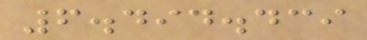6.494.439
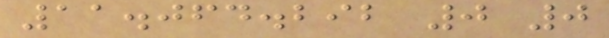11.064.292 0 0
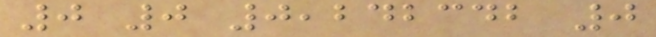0 0 0,242342 0
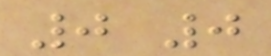0 0
